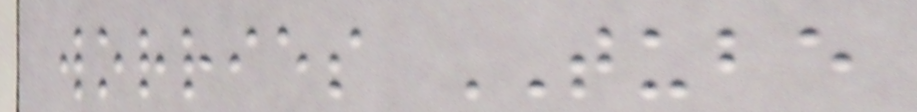worries TUBE
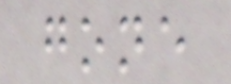gone
